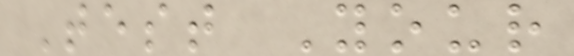Test Your
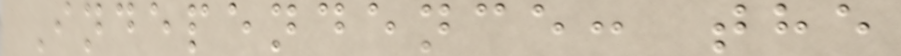Independence: the
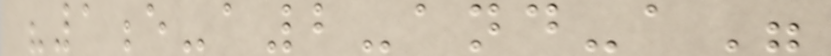"1e-a2-and-a"
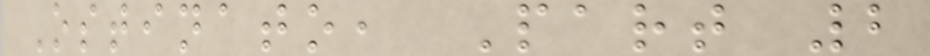Ostinato, Part 2
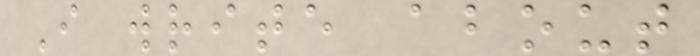I write about
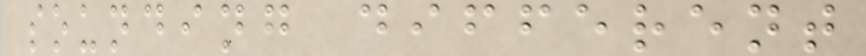sounding different
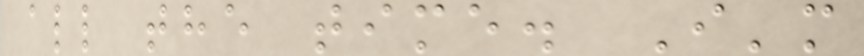all the time. I'm
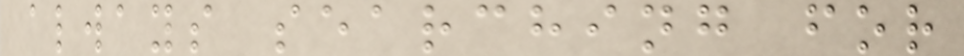always searching for
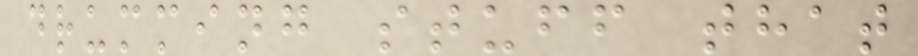drumming stuff that
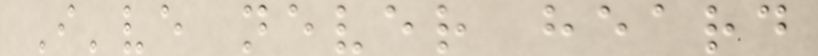I've never heard
